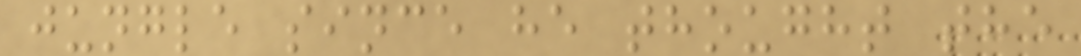jungle since he thought the
